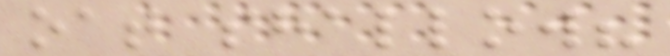oat shallow?
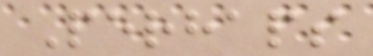Perhaps
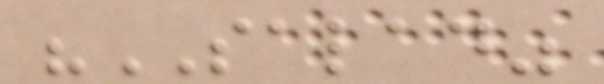"SALAD"
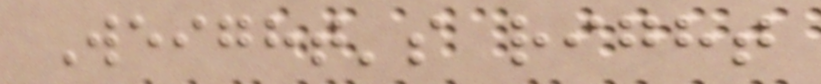Weight's right
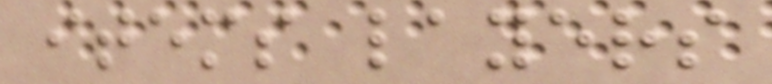items layers
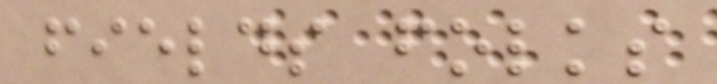fields folks
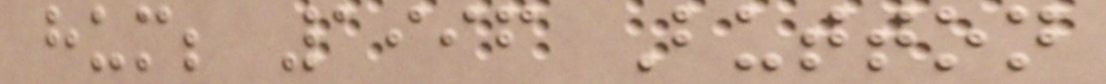hum; 1996 Button
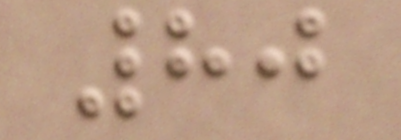80
